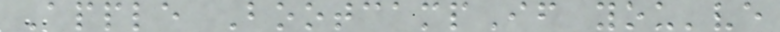Apple BootcampIf you've
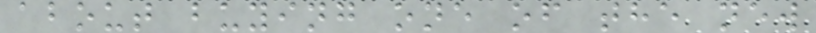about buying one of the new
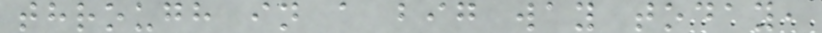through in a big way today,
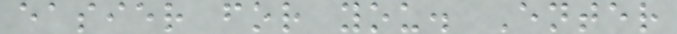easier for you. Enter
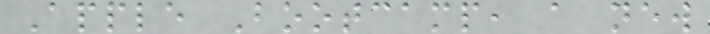Apple Bootcamp, a new
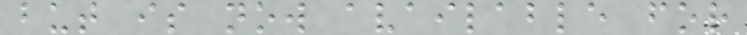but is now available for
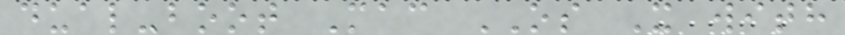dual-boot Mac OS X with
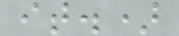it.)
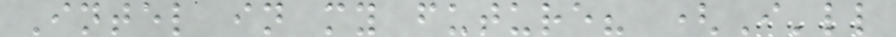Intel in my future? (I'll
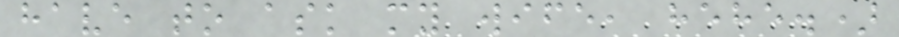have to ask my wife, hehe.)
